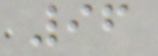96
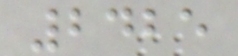2425
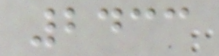2433
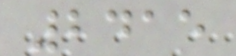2415
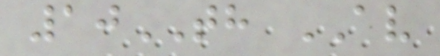10TH AV
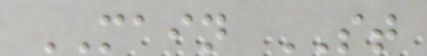MAIN ST
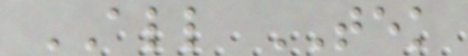ALL TEK
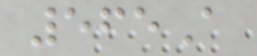565A
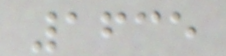1635
